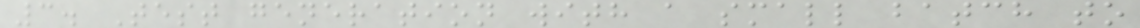3. Test generation with a small batch to
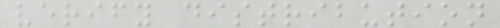verify distribution
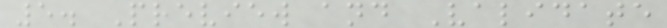5. Preview and Validate
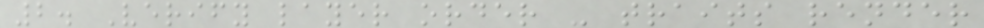2. Verify layer order - traits render
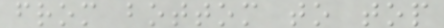from bottom to top
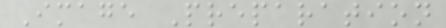Image Preparation
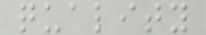quality
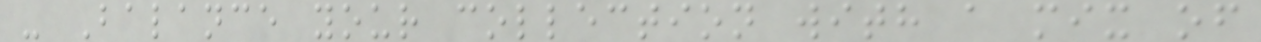- Balance your collection with a mix of
